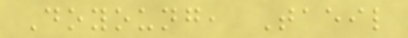Doyoung, Taeil
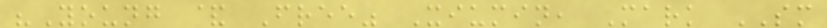"Young & Free" Xiumin, Mark SM
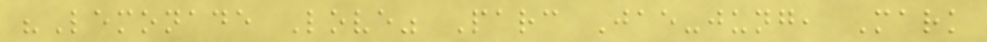"Lemonade Love" Parc Jae-jung, Mark
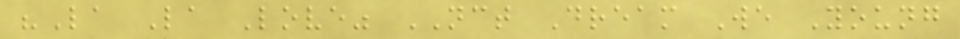"La La Love" NCT Dream We Young
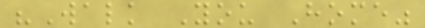"Walk You Home"
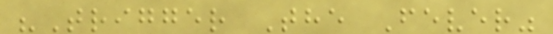"Trigger The Fever"
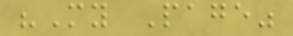"My Page"
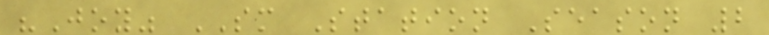"Joy" SM Station Season 2
